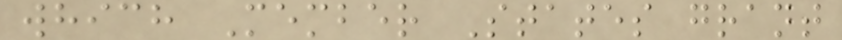which Member States grant
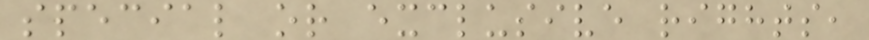special or exclusive rights,
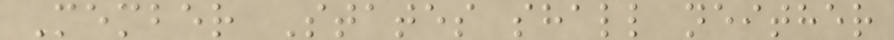Member States shall neither
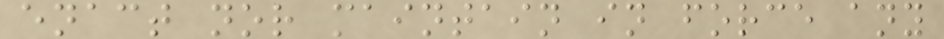enact nor maintain in force any
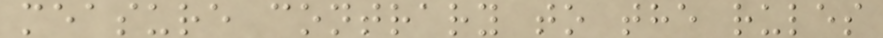measure contrary to the rules
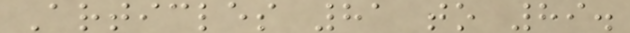Articles 81 to 89.
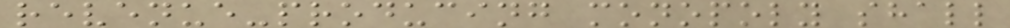revenue-producing monopoly shall
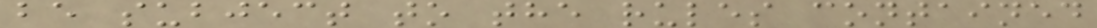be subject to the rules contained
